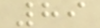89
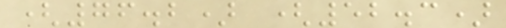(76.2) (52.3)
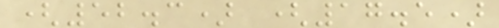(52.3) (17.5)
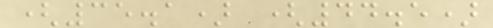(35.1) (44.5)
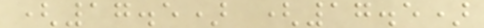(17.5) (17.5)
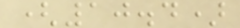(10.4)
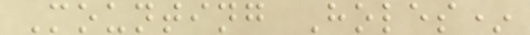Mounting Holes*
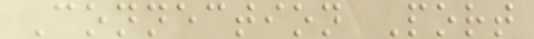Connection Port
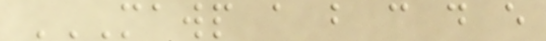MAWP A B C D E
